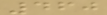460
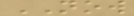NOW
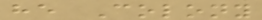he Colony
